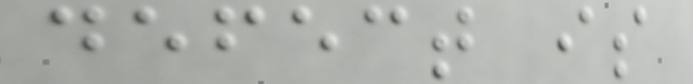defect is
